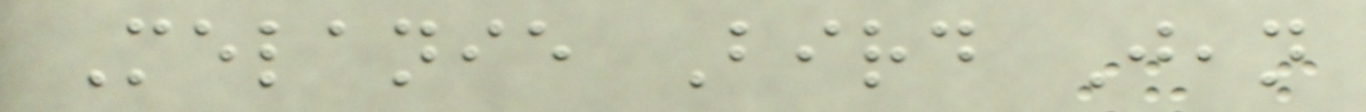Melanie Bird Jean
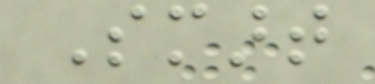Smart
